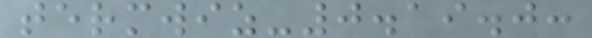termwiz-0.19.0:
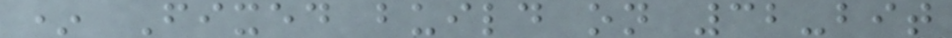* Fixed build on 32-bit
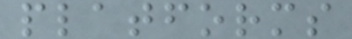platforms
